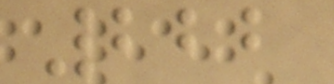222
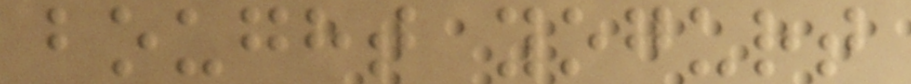bought yogurt
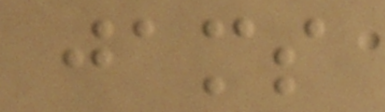jams
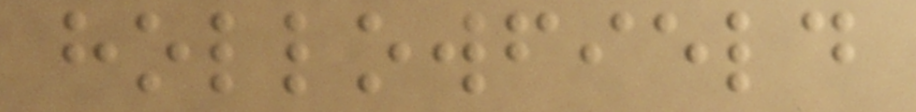hollowfield
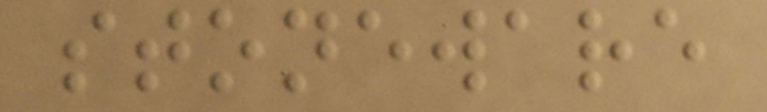stoneware
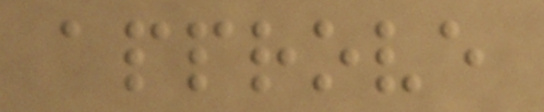approve
